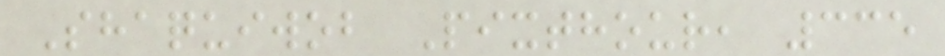Shaquiwob Pixthour, 335
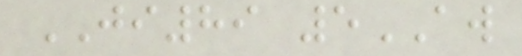JI89 5AW
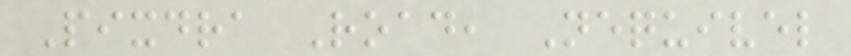Pixdra Road, Nequivel
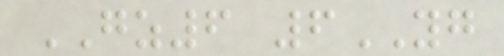GZ6 6YG
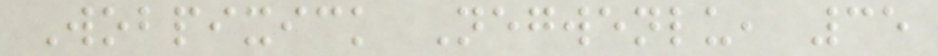Wobpixick Negwenlu, 35
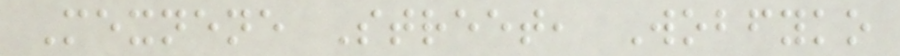Mexnene Street, Wobfyko
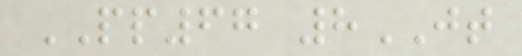PP67 8JT
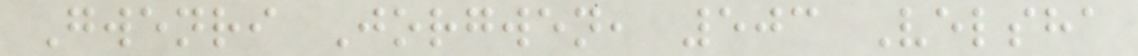Gwenri Jorgwen, 503 Velsha
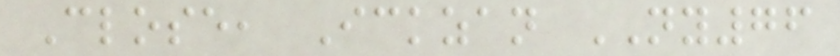Close, Ickzan NY76
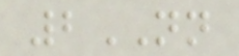2NN
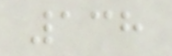138
